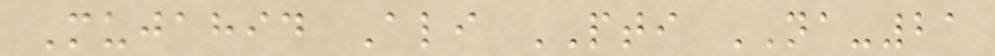Mujahid Ali PTI NA-21
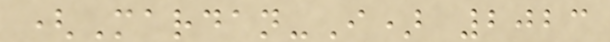(Mardan-I) 2023
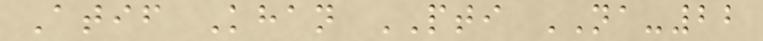Atif Khan PTI NA-22
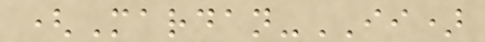(Mardan-II)
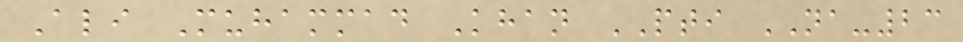Ali Muhammad Khan PTI NA-23
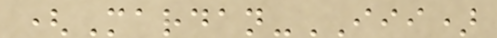(Mardan-III)
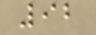92
